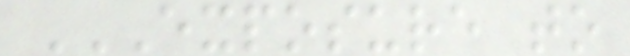EXPOSURE TO
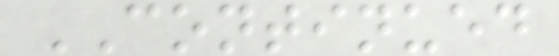CONTINUED
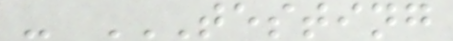- TESTING
